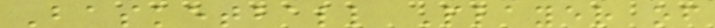Basketball Player of
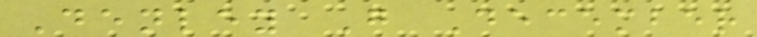Denley G December
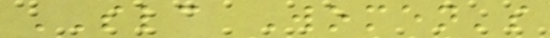SLC Women's
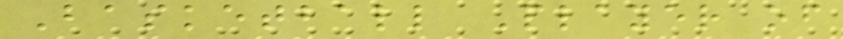Basketball Player of
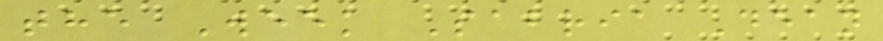the Week Sabria Dean
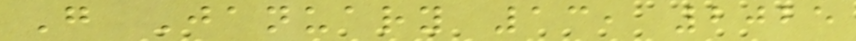G January 13, 2025
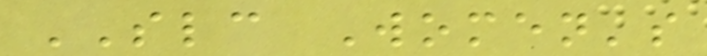SLC Women's
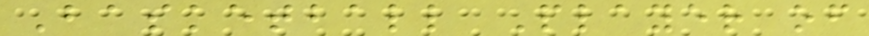Basketball Player of
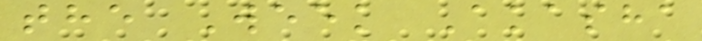the Week Akasha
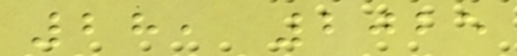28, 2025
